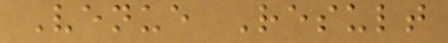Venue Result
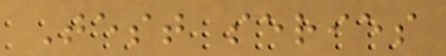Test series
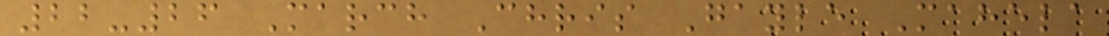22-26 March Chris Gayle Mahela
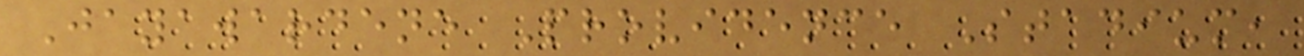Jayawardene Providence Stadium,
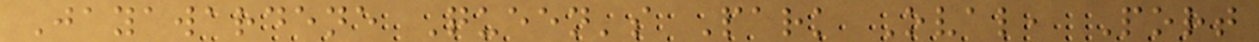Jayawardene Queen's Park Oval, Port
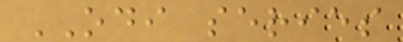ODI series
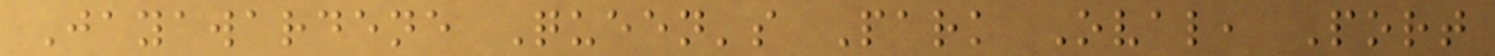Jayawardene Queen's Park Oval, Port
